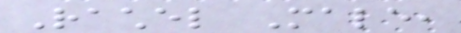Rachel Male,
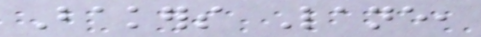Bakers Lane,
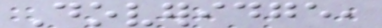Doveridge,
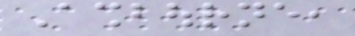Ashbourne,
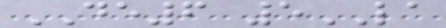DE6 5LA
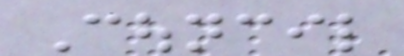Council
